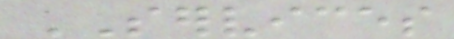SERVICES
